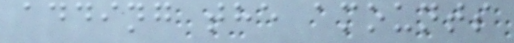adding the amounts
